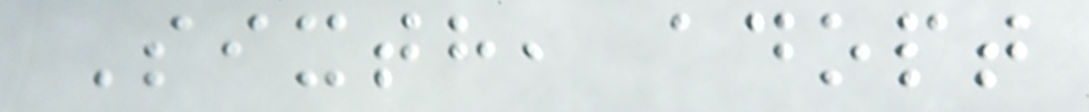Sixth, adopt
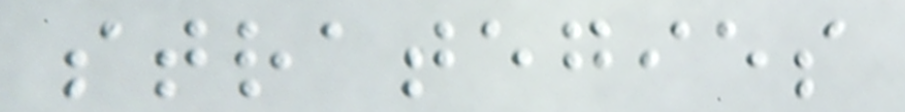strategies
